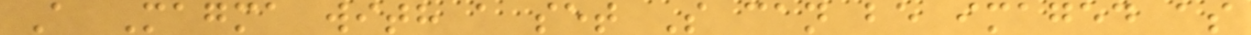A Magma with a set S can be imaged as
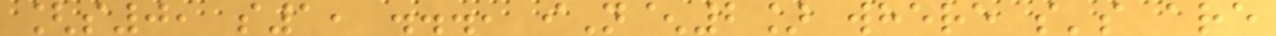[s0, s1, ..., iN^2] where s's are
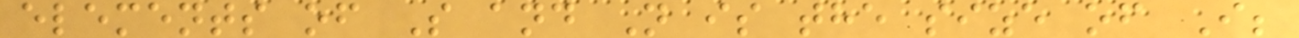elements of S and N is the size of I;
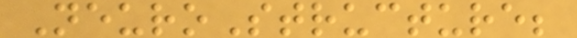NeuroStructure;
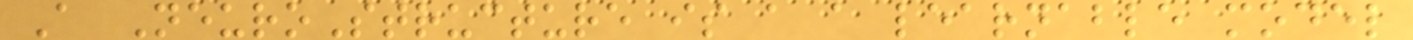A NeuroStructure is a a learnable model
